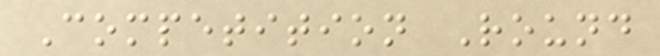Competition Round
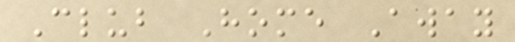Club Home Away
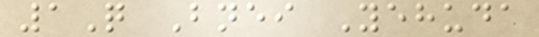1Q Bnei Yehuda
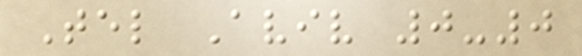Tel Aviv 0-0
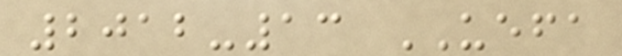2012-13 UEFA
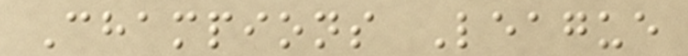Champions League
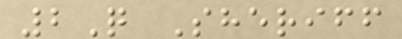2Q Sheriff
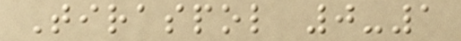Tiraspol 0-1
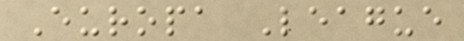Europa League
